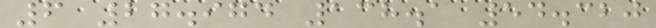6 27.974 138.1 54.320
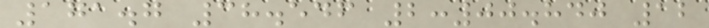171.7 38.546 2:00.840 12
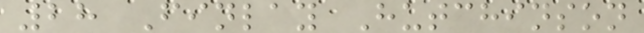28 Finlay Hutchinson
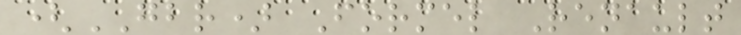(GBR) Formel Renault
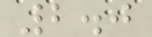2.0
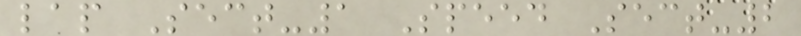lap Sect-1 Speed Sect-2
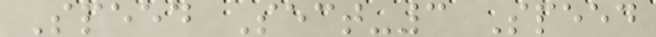Speed Sect-3 Speed
